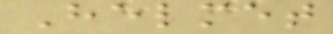Helmet
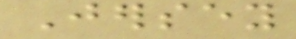Jersey
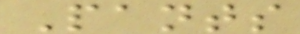Pants
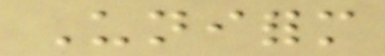Uniform
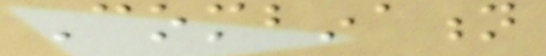Combination
